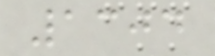1304
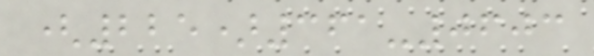(225)361-0603
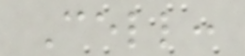Cell:
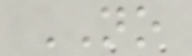NO
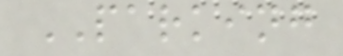PARKING
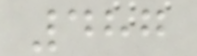487
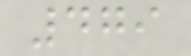479
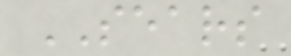SEARS
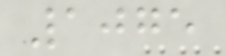1075
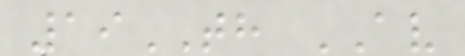19TH AV
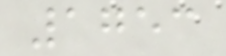1753
